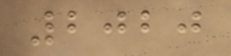2020
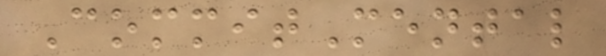CommitMental
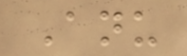Anu
